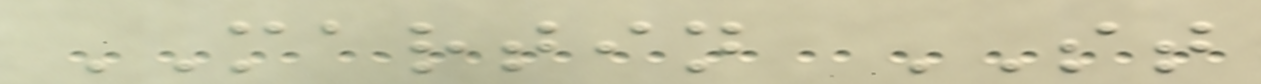MARTIN ST
